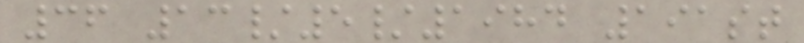36 13/5/1984 191st
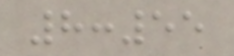8:55
